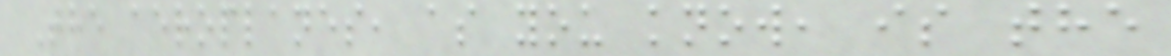The aeroplanes, as you know, is the
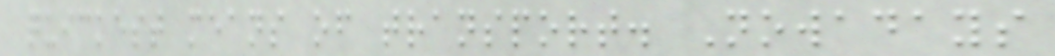quickest means of transport. Nowadays
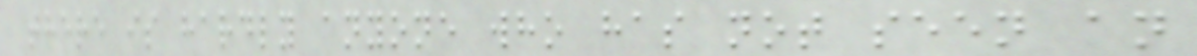there is hardly anyone who has not seen an
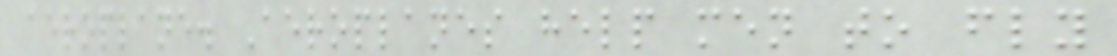aeroplane. Aeroplanes help men to fly
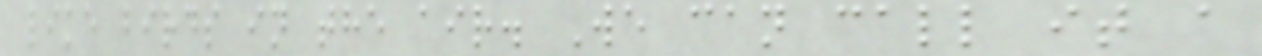like birds in the air. We can call it a
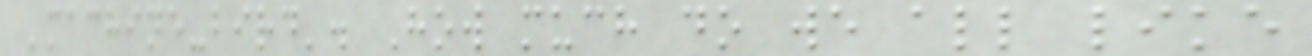'machine-bird'. How much do we all like
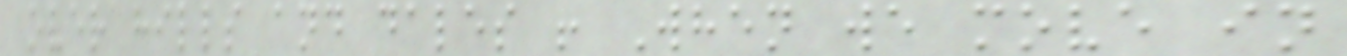over hills and dales ! When we move in
